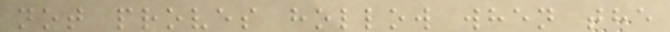not proves hollow when the
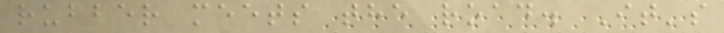rubber meets the road. It's
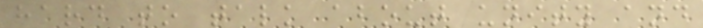hard to talk about unity and
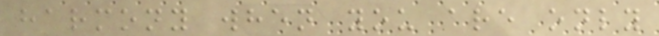harmony when you are only
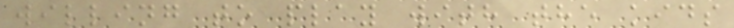willing to play with the kids
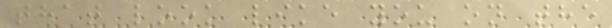that look like you on the
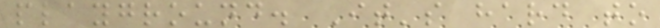playground. It's hard to
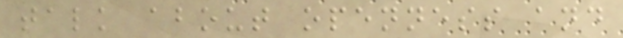talk about openness and
